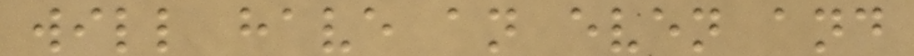will have an even and
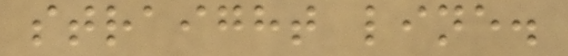straight line.
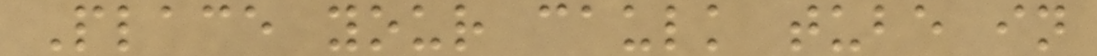Place your caulk tube in
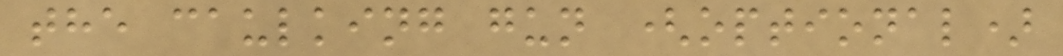the caulking gun (optional)
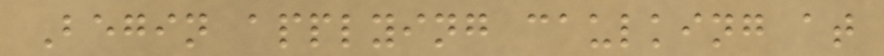Begin applying caulking at
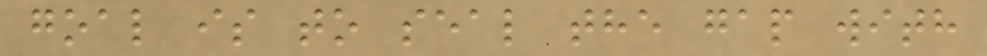goal is to seal the gap with
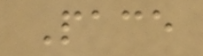Pace
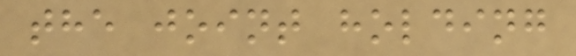the joint holding
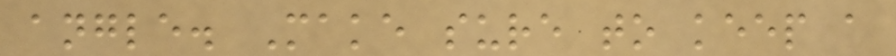angle. Make sure to keep a
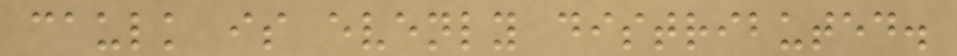caulk is evenly distributed.
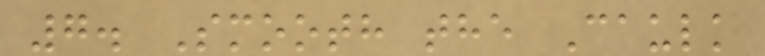7. Smooth the Caulk
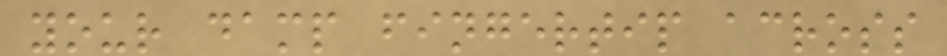your damp fingertip across
